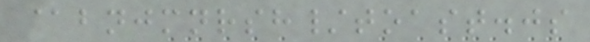@bnjmnrsh/toast.js
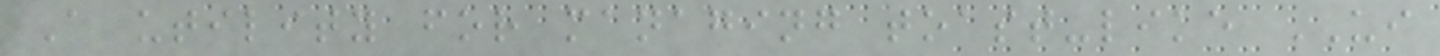A utility for managing toast-like UI
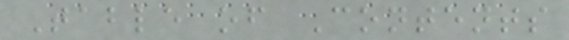Table of Contents
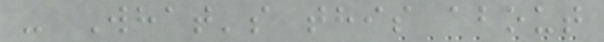- What's this about
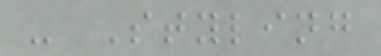- Styling
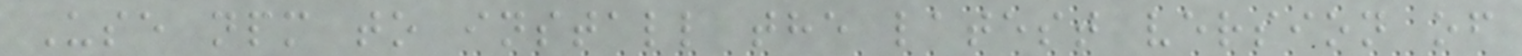Use npm to install the latest version of
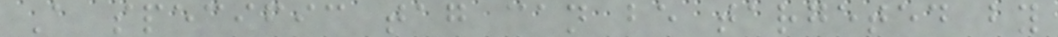A specific tag can be targeted by
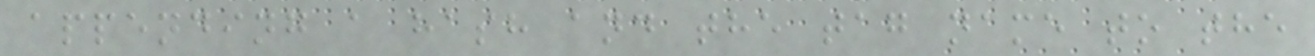appending a hash and the tag name to the
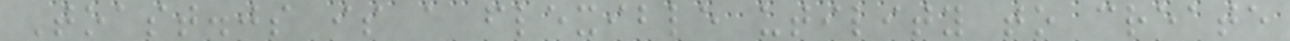Toast.js is a flexible utility to create
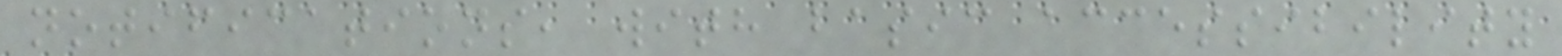notifications, with basic accessibility
